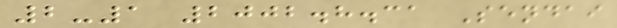2-1 2002.8.31 Sendai
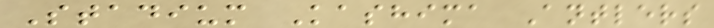Stadium Kashima Antlers
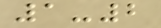1-2
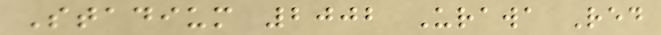Stadium 2002 Urawa Red
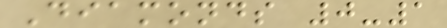Diamonds 0-1
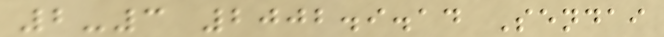2-3 2002.9.14 Sendai
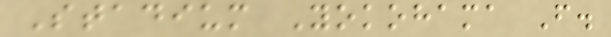Stadium Yokohama F.
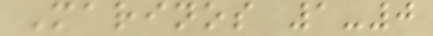Marinos 1-0
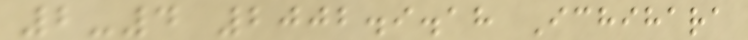2-4 2002.9.18 Ichihara
